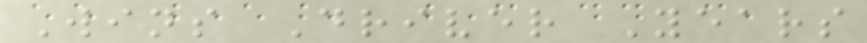Wins Driver Years
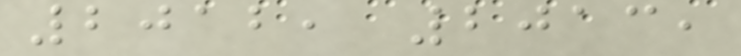2012, 2013,
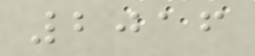2016
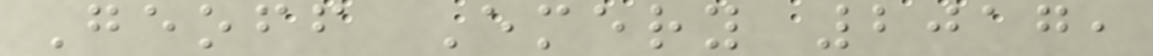Geoff Emery 2017,
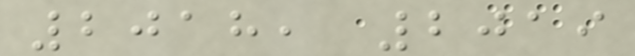2018, 2019
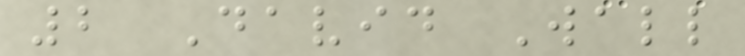2 David Wall
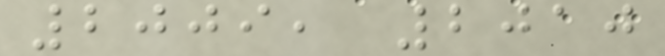2009, 2010
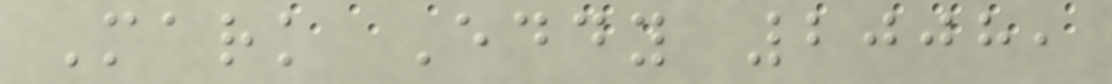Mark Eddy 2008,
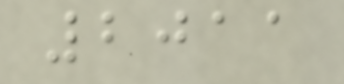2011
